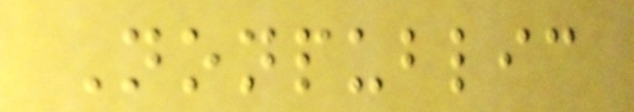Nonpublic
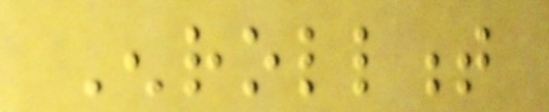Enrollment
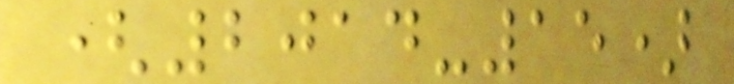(2014-15)
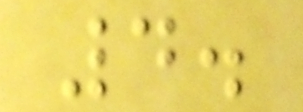4.
